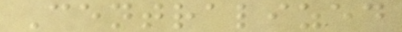Centralized
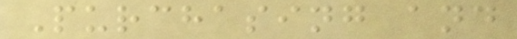Purchasing and
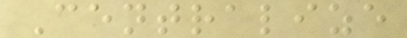Centralize
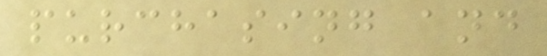purchasing and
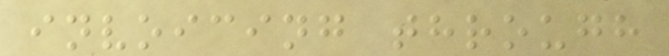invoicing through
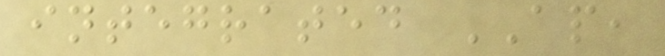integrated AP,
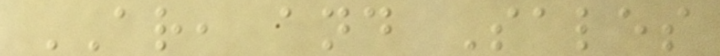AR, and Sales
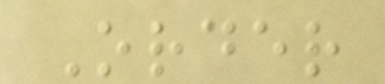Order
